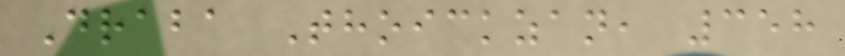Draba Thoickzan, 358
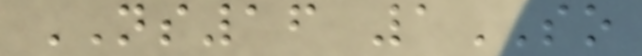NS16 1SO
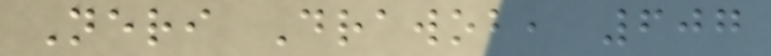Neri Drawob, 607
